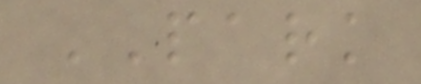PARK
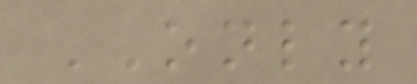ONLY
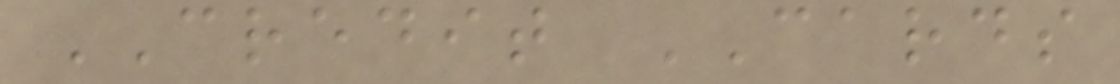CREDIT CARDS
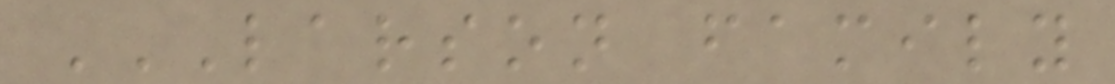LARSON FAMILY
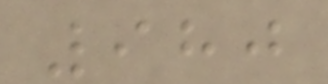980
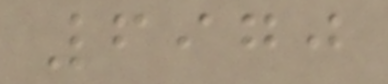6970
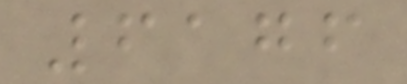6176
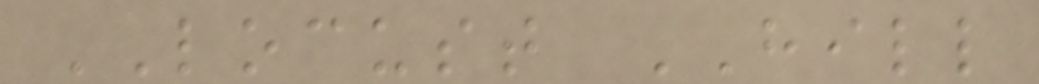LOCUST HILL
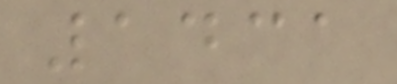1431
